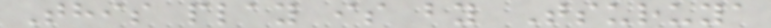This play is by Tsuruya
